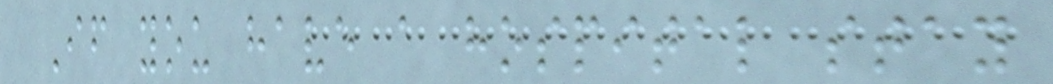If you have a hospital stay
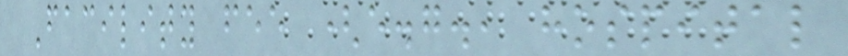Facility fee (e.g., hospital
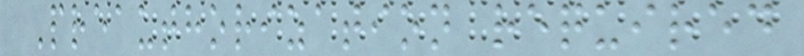Preauthorization required
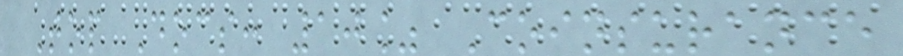Top Docs: 10% Coinsurance
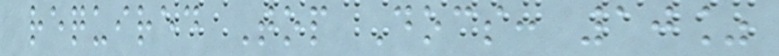required Top Docs: 10%
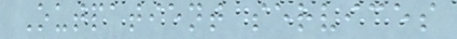Outpatient services
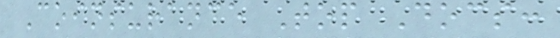Coinsurance Top Docs:
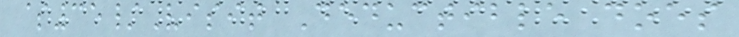$35/Visit Deductible does
